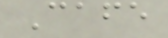Cafe
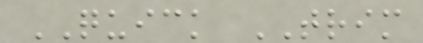QUICK TRIM
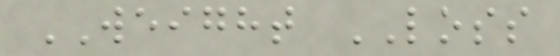WEIGHT LOSS
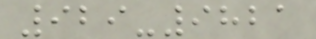929-9821
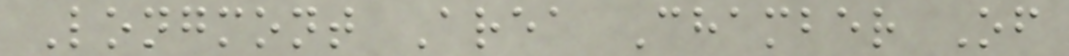Longmont Area Chamber Of
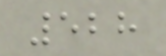528
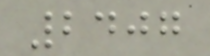2407
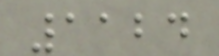1124
